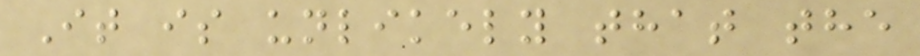It is unlikely that the
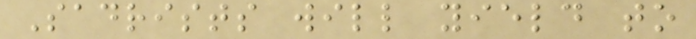Sadrists will yield to
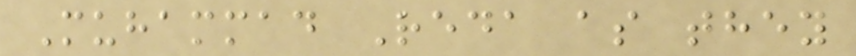Muhammad Reda as they
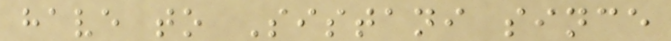have to Sistani since
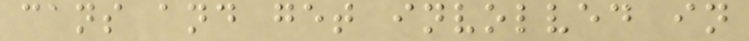cans and get involved in
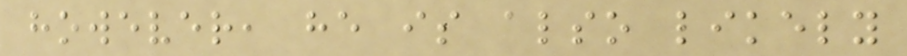however, he is also likely
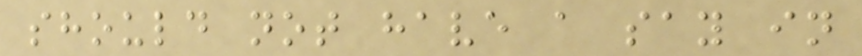should not have a say in
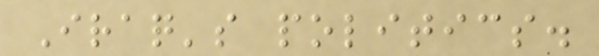Iraq's politics.
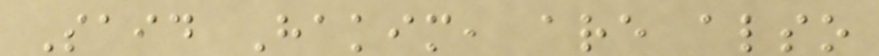Said Hakim, are also
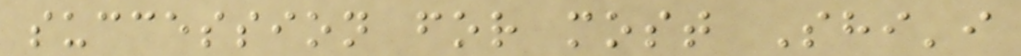succession for most Shi'i
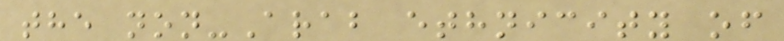the non-Arab ethnicity of
